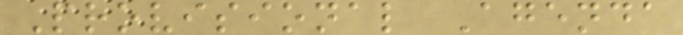Provisional Agenda
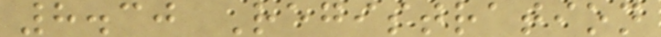8.30 Registration
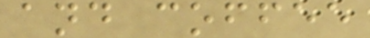and coffee
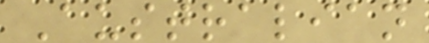Australian
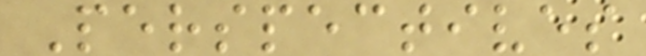Perspectives
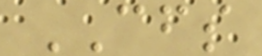CFS
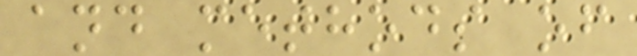and methods of
